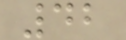42
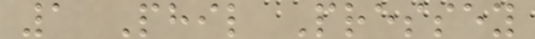1 Phil Pressey
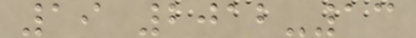19 2012-13
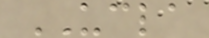UCLA
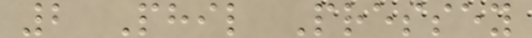2 Phil Pressey
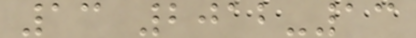13 2012-13
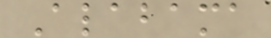Alabama
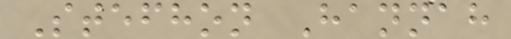Stefhon Hannah
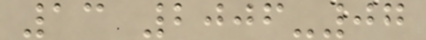13 2006-07
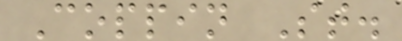Coppin St.
